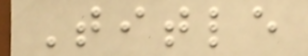Title
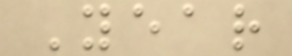Year
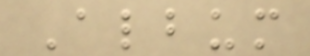Album
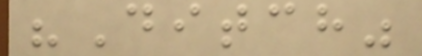"Ditch"
